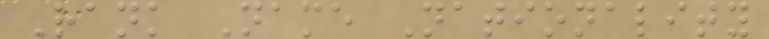Rank Name Nationality
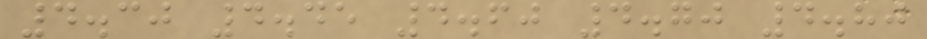4.30 4.45 4.60 4.70 4.80
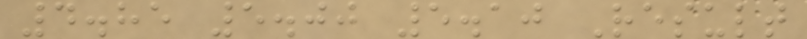4.85 5.00 5.10 Result
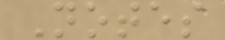Notes
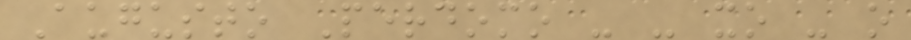Augusto Perdomo - - xo - o
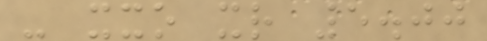- xxo xr 5.00
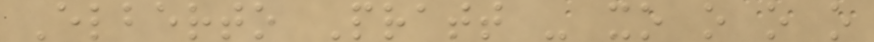Elberto Pratt - xo o o o
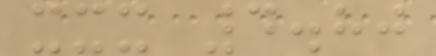xxx 4.80
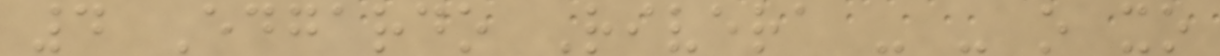4 Edgardo Rivera - - o xo
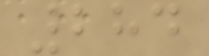284
